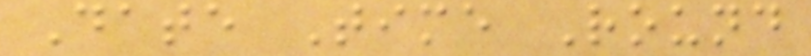Date Time Round
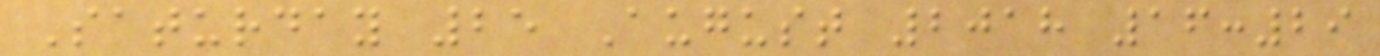Saturday 25 August 2018 16:29
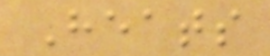Heats
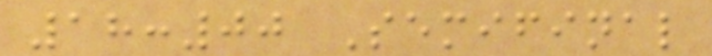18:00 Semifinal
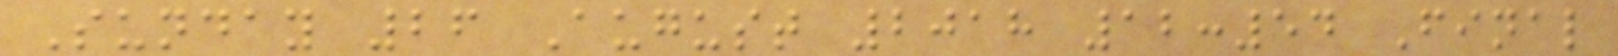Sunday 26 August 2018 12:54 Final
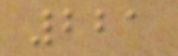221
